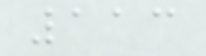113
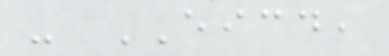- EICD,
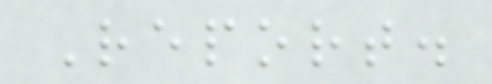Report.
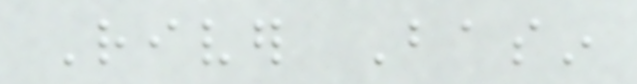River Basin
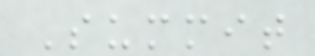Summit
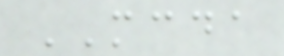MCDA
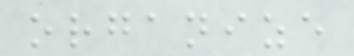organize
